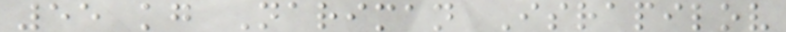55 kg Nariman Israpilov
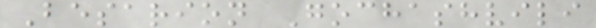Besarion Gochashvili
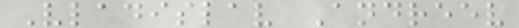Vladislav Andreev
